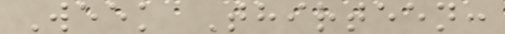Week Thirteen:
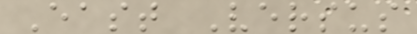East Versus
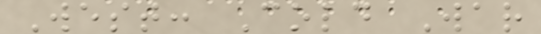West: Cold War
